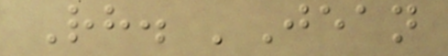Rh. 'Jean
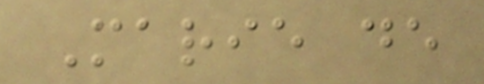Marie de
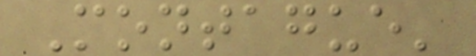Montague'
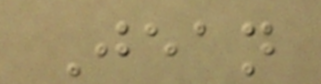Jean
